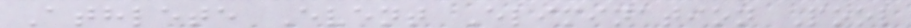Athlete Event Elimination Pool
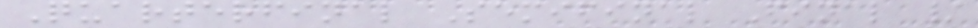Quarterfinal Semifinal Final /
